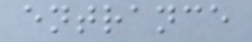entrance
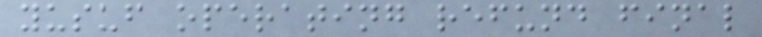yusuf operating refund final
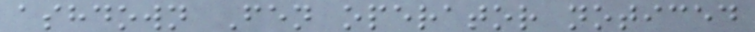ashdown Fen operator noticed
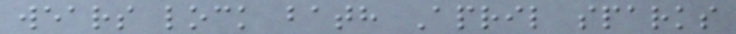wears lock bath April sparks
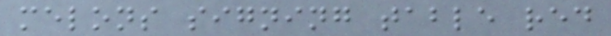melons signing table red
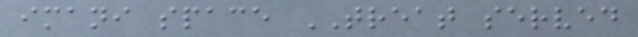imani space TREAT served
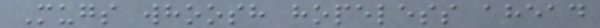Mugs whoosh hopeless ahead
